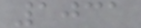1031
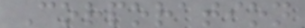Corporation
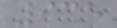935
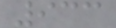933
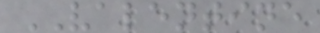VALENTINE
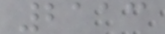2113
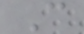C
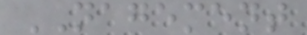NAGEMENT
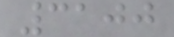3100
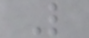L
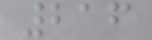216
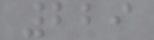229
